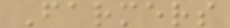Farmers
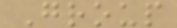Group
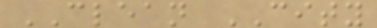CLEAN CITY
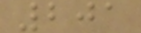201
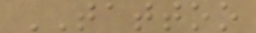TATTOO
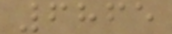6865
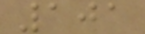101
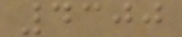4300
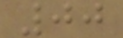00
